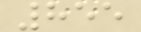855
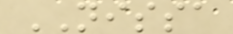NISSA
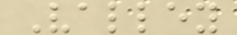Valley
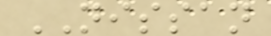NISSAN
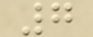7
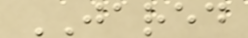JARED
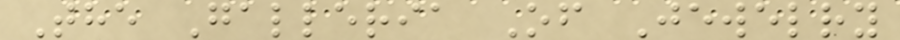The Galleria Of Jewelry
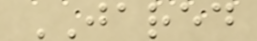JARED
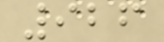926
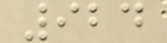924
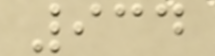934
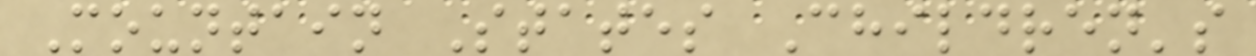Mountain States Children's
